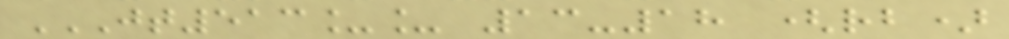JT513__ 13-18 (RB)
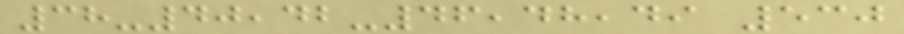38-40,42-46,48,49 530
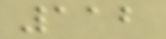112
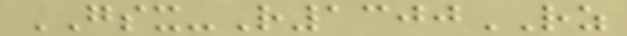GSX-R1300RZ
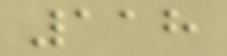118
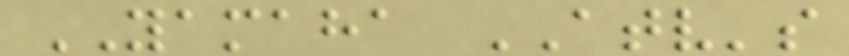YAMAHA ATV's
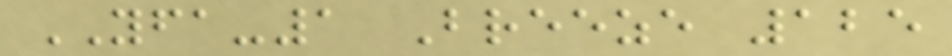YFA-1 Breeze 125
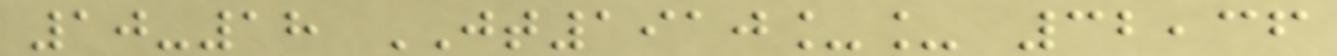10-18 JT1910__ 32,36
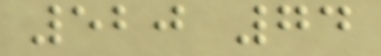520 74
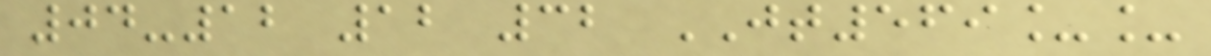04-12 12 32 JT569__
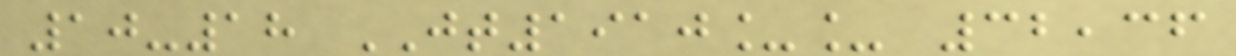10-18 JT1910__ 32,36
